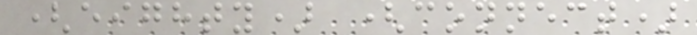(eighty) (connect)
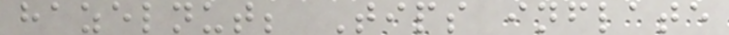hazelnut; Tips inflate
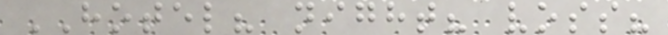HOTEL? night? voss?
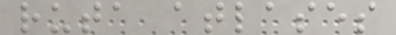ruta atlases
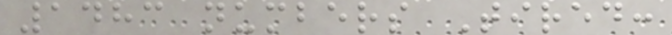1483 numbers Tired:
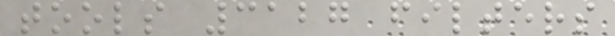tools 3127 filters
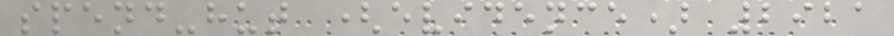spend-hut (evidence) 2921
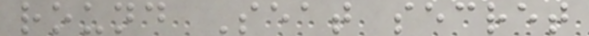round Seat secret
